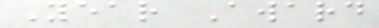Year Award
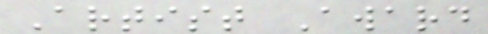Artist Award
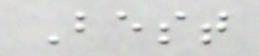Best
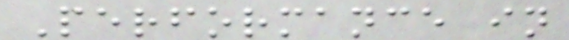Performance in
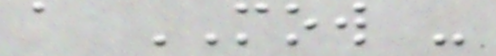a MOW -
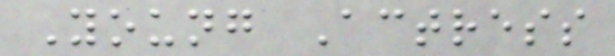Young Actress
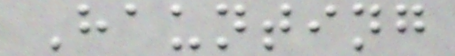Haunting
